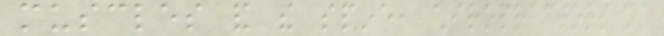muscles and the spine, chiropractors must
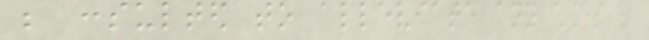be consulted to alleviate any chances of
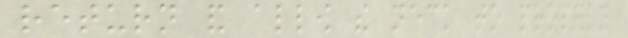return and allow the neck to properly
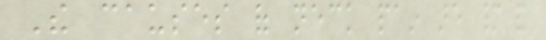The causes of neck pain are many and
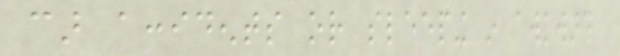car accidents or sleeping in awkward
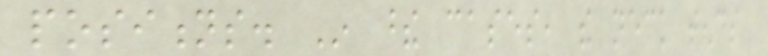positions. In these cases, the neck tends
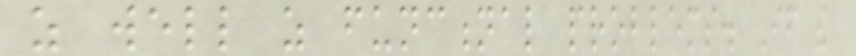as well as functional problems. If the
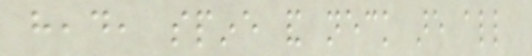head, spine and neck are all
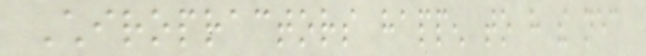Chiropractors happen to have the necessary
